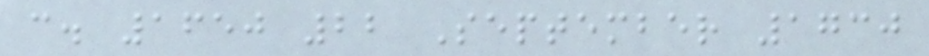c. 1650 22 September 1730
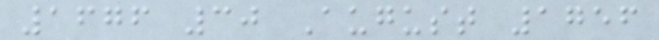1676 30 August 1756
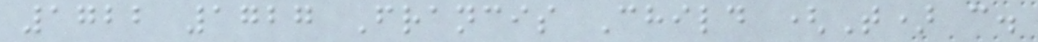1722 1727 Francis Child (T) c.
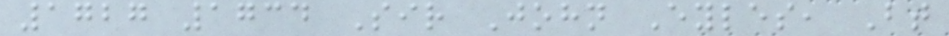1727 1734 Sir John Eyles, Bt
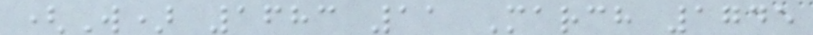(W) 1683 11 March 1745
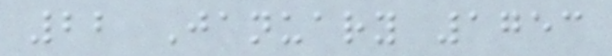22 January 1753
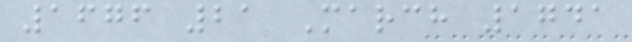1676 21 March 1741
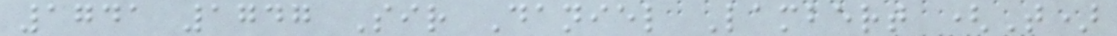1741 1747 Sir Daniel Lambert (T)
